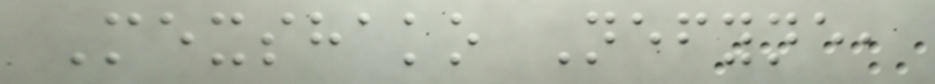Mexshako Nefyne,
